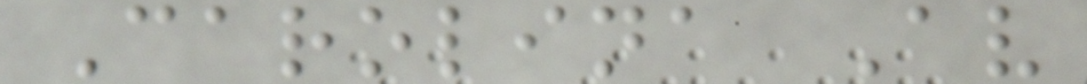Carolina Av
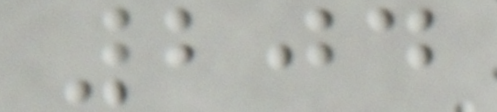204
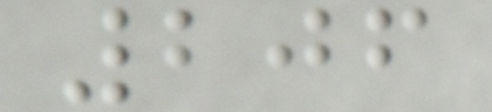206
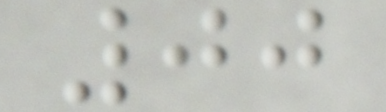00
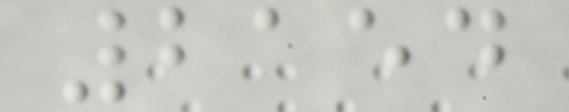2154
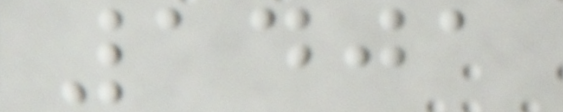1401
